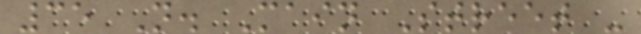35 N. Main Street -
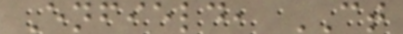Enfield, CT
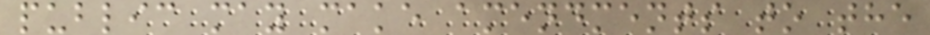public may make amendments to the
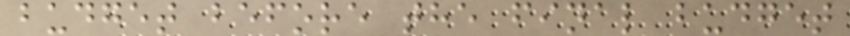budget before the final budget
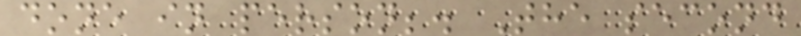done in person;. The second
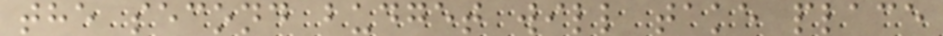the second budget will take place
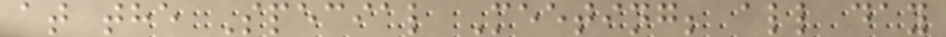at the Special Meeting; all day
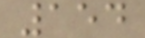154
